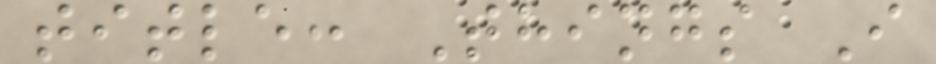title: Things I
